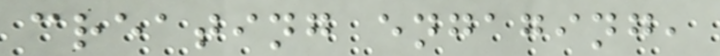creating engaging,
